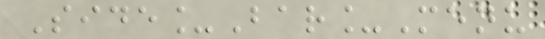Side_Bar_Menu
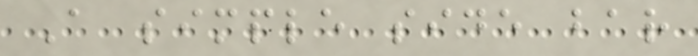A simple side bar
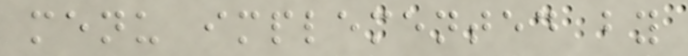menu implemented by
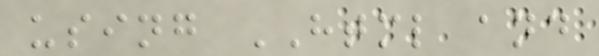using HTML and
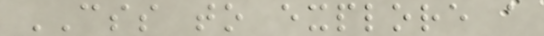CSS to explore a
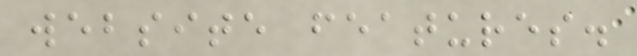website features.
